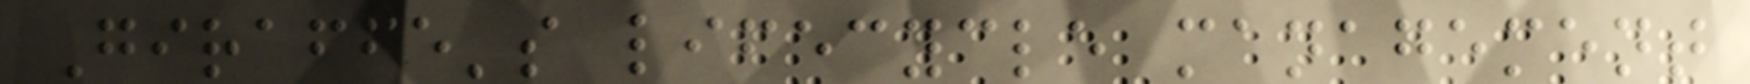Giraffe's lifecycle management
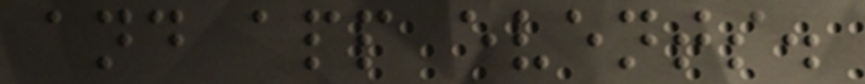and app events.
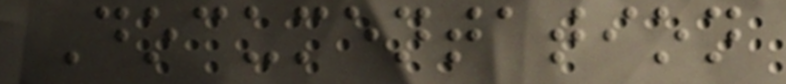Documentation
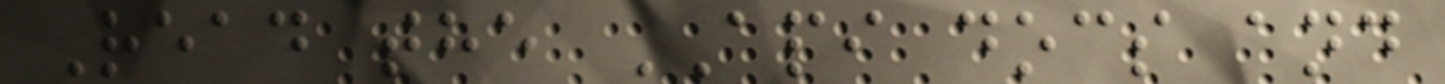Read the API docs and
